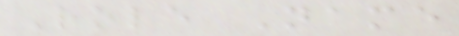Role Name
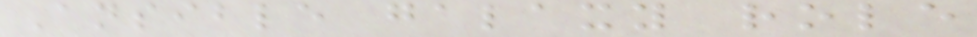Ansible galaxy role
